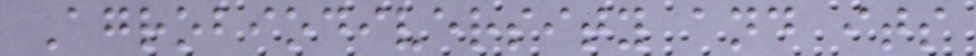Agrobiodiversity and its
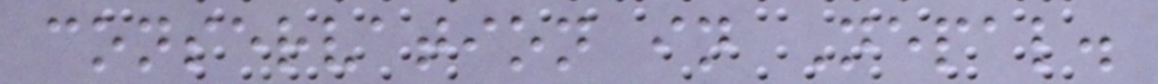conservation in Nepal.
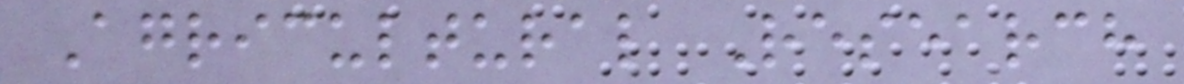Agricultural Research
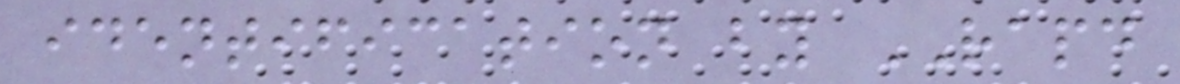identification by RAPD
